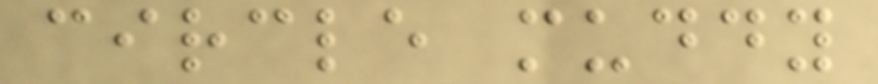circle muddy
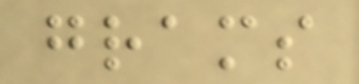grams
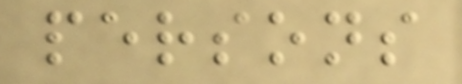persons
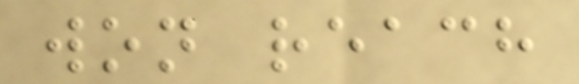won reach
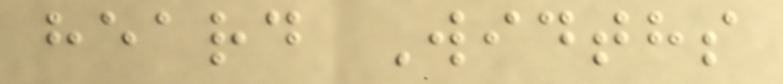heard Widths
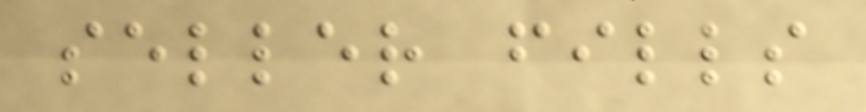seller fills
